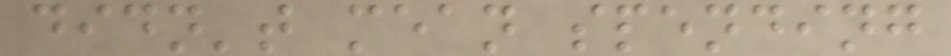didn't mean spending
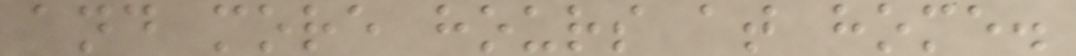and more hours at home.
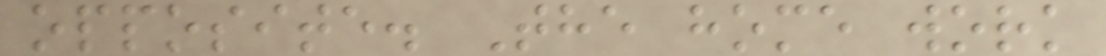opposite. The home work
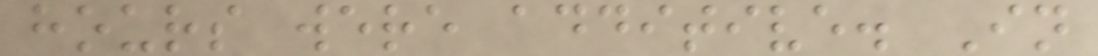hours were additive. In
